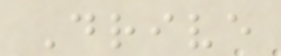Drive
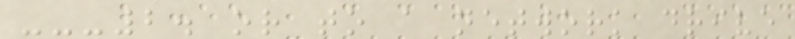---2. or to a network drive
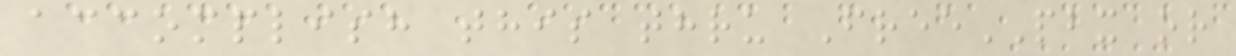accomplish this thru FreePBX or
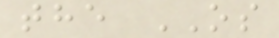the OS
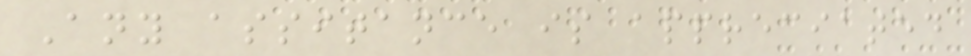Any assitance is appreciated
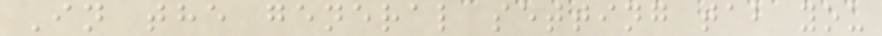In the general setting tab you
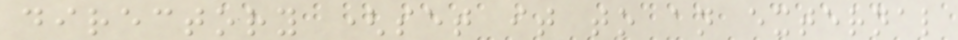directory (set it to an external
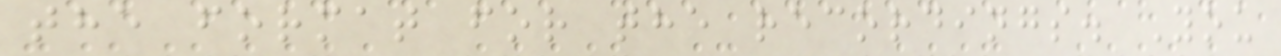the format for the recordings. You
